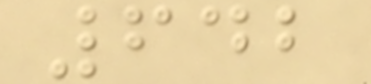642
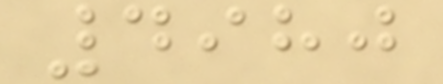4980
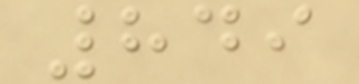849
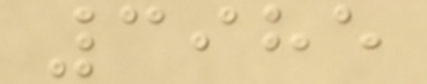3985
